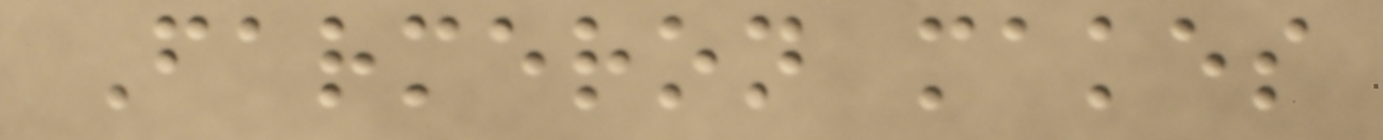Farmeron makes
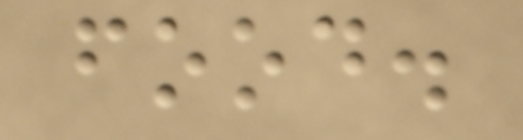food.
